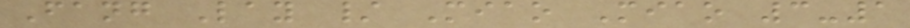Fang Lay / Miao Miao 3-1
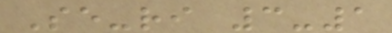Se-ri 3-1
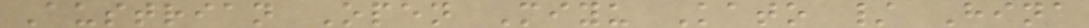Austrian Open Miyu Kato / Hina
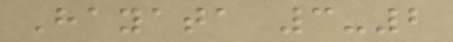Hayata 3-2
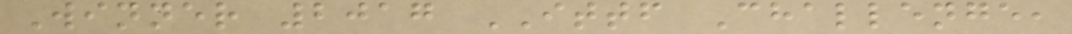Winner 2017 ITTF Challenge,
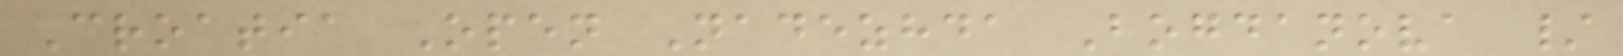Croatia Open Nadezhda Bogdanova /
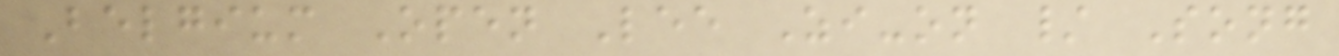Belgium Open Lee Zi-on / Song
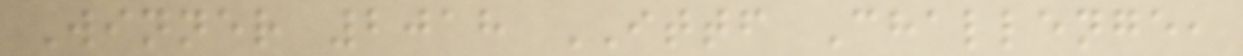Winner 2018 ITTF Challenge,
